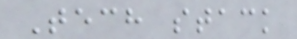Tech stack
